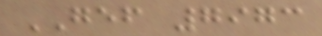GEF 7973
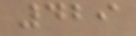429
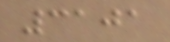3101
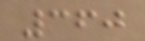360
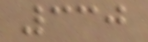330
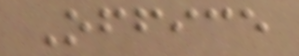Office
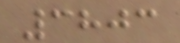3803
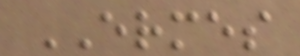ERMES
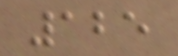125
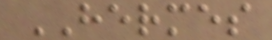HERMES
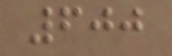600
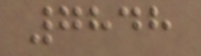7848
